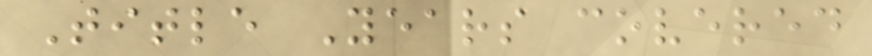Title Years covered
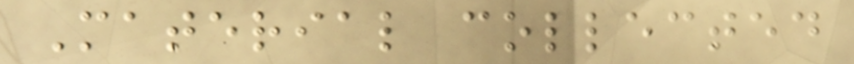Material collected
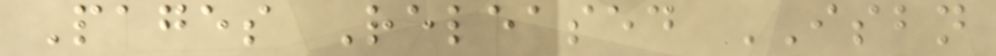Pages Released ISBN
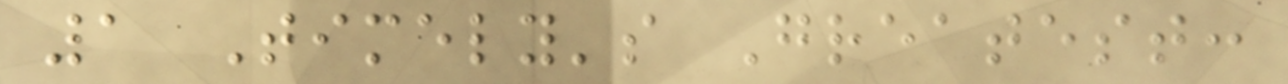1 Timely's Greatest:
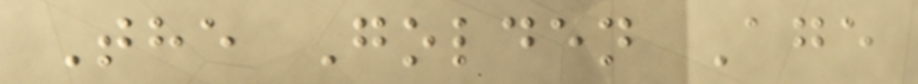The Golden Age
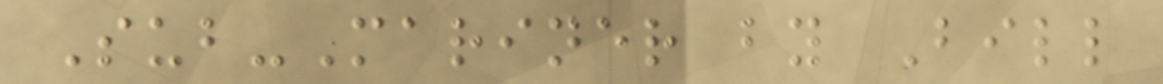Sub-Mariner by Bill
